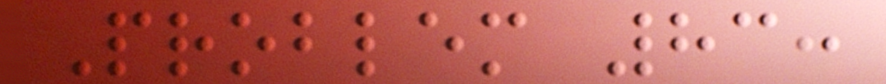Problem 83:
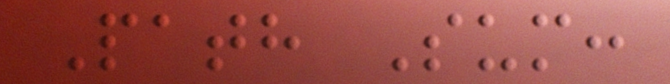Path Sum:
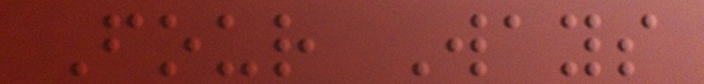Four Ways
